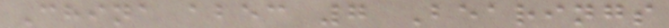China abec 7 Bearings
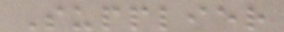Supplier
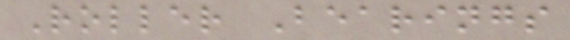Roller Bearings
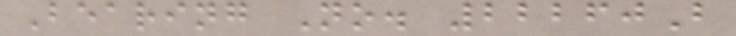Bearing No. 22260B
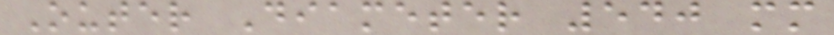Outer Diameter 540 mm
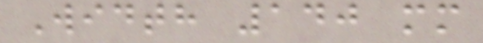Width 140 mm
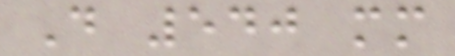D 540 mm
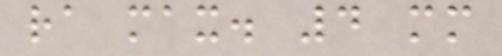ra max. 4 mm
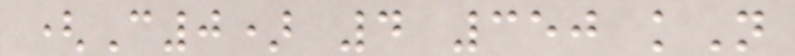(C0) 4 350 kN
